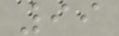99
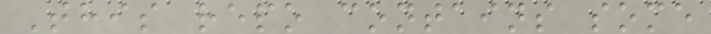This repo contains some
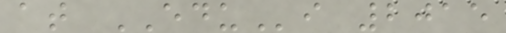at EDUi 2015
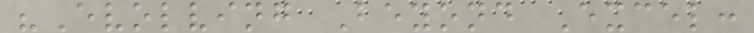"Evolving Beyond Excel:
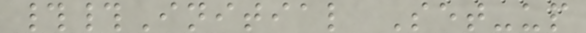##Initial Set-up
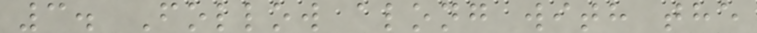3. Follow along with the
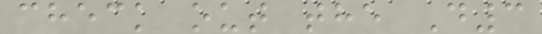check out the D3
